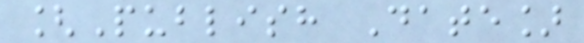[Publish Date]
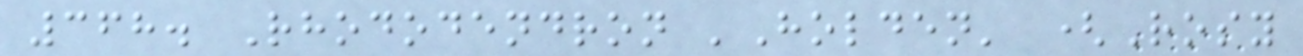368. Rhododendron 'Holden' (Rosy
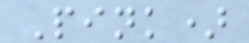Pink)
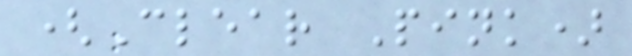(Clear Pink)
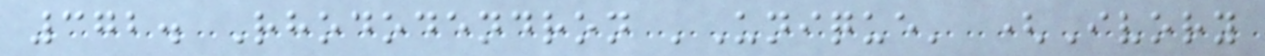372. Rhododendron 'Unique' (Ivory
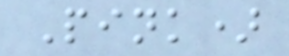Pink)
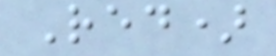Red)
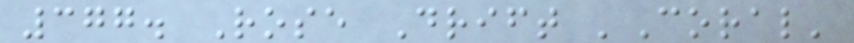377. Rose Drift 'Coral'
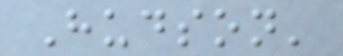Hudson'
